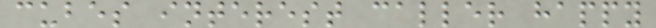cubes interest caller happy
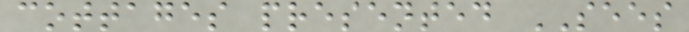cottages presented SEES
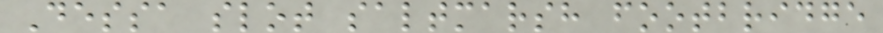Dessa slot saltmarsh footbridge
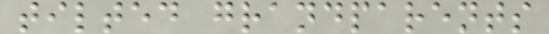tilted grandparents
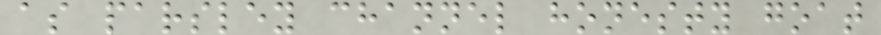as parsley channel honesty goat
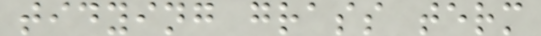tidying grass term
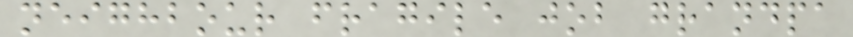neighbour fragile job grandpa
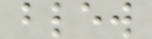blew
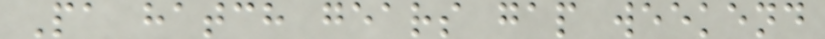Pa hatch gears gap weekend
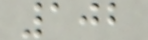102
